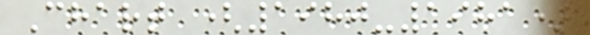Chart (1980-1981)
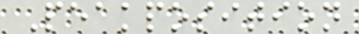Peakposition
